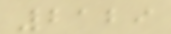2129
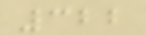322
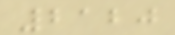2120
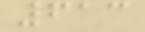613
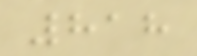818
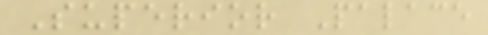Superior Palace
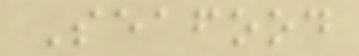Seafood
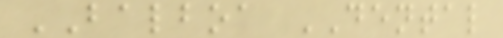BALBOA DENTAL
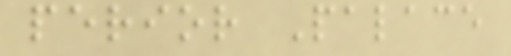perior Palace
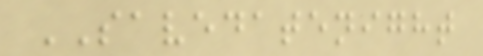SAVEDATENIGHT
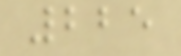225
